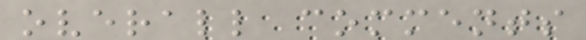overall comments
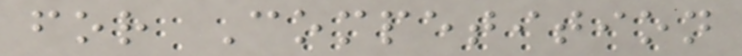for Competition
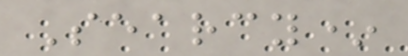Searcy*
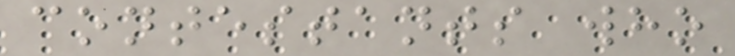contestants who
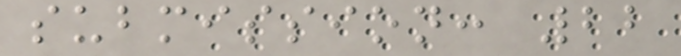submission: 22
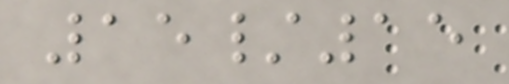15/15
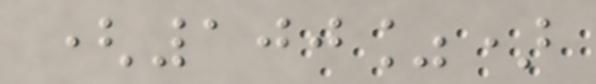(100%)
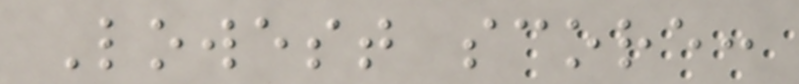Lowest score:
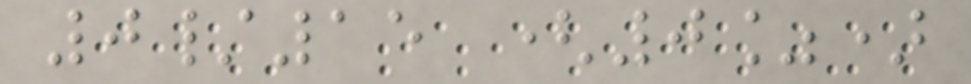0/15 (0%)
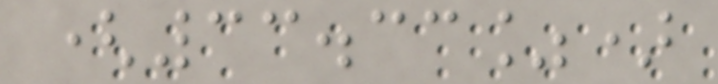(33.33%)
